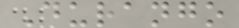Durango
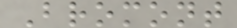Bromont
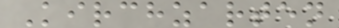Kirchzarten
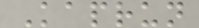Kaprun
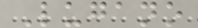Lugano
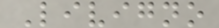Livigno
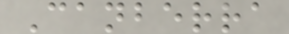Canberra
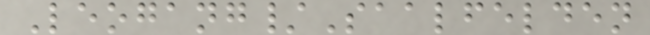Leogang/Saalfelden
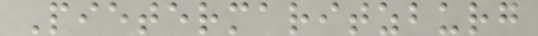Pietermaritzburg
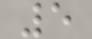5
